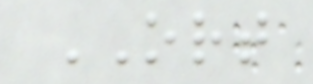ORT
